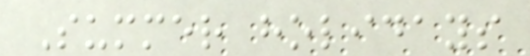Summer holidays
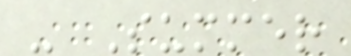- Summer
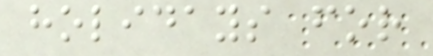holidays for
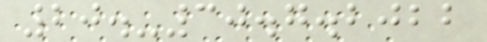20.-30.7.2022
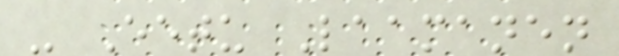- Eetu Laamanen
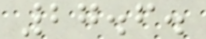27.6.
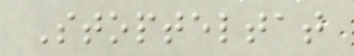Stopteltat
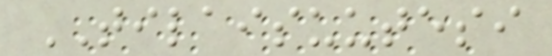TILAISUUTESI
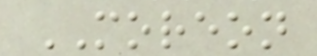MOREON
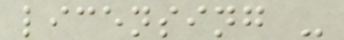licensing -
